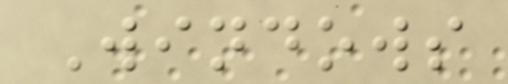Windows
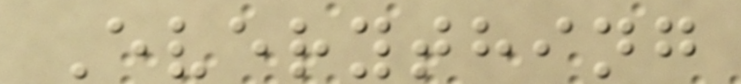Everything
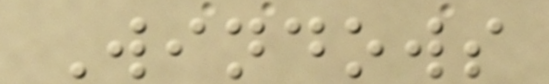Windows
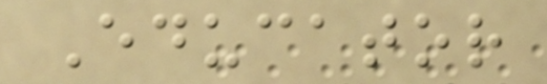Educator
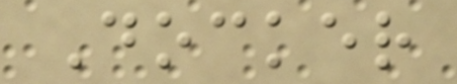Docker
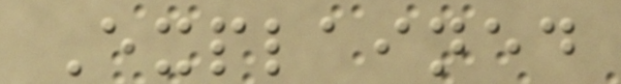Explained
